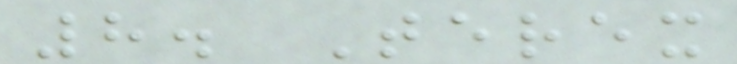8. Terex
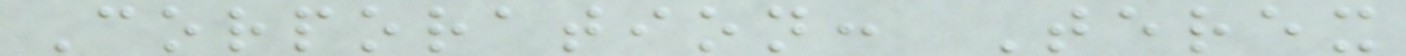Corporation: Terex
